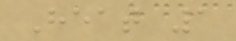Heat 1
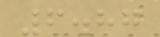6.87
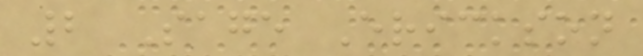2 Sage Erickson
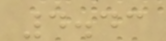4.43
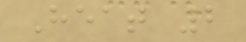Heat 2
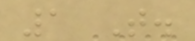1 T.
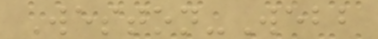Weston-Webb
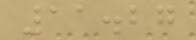11.27
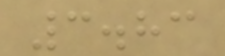3.83
